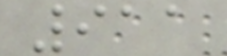911
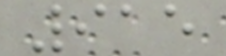915
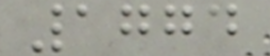1774
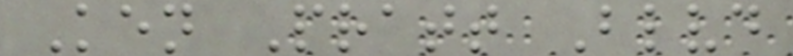Ken Pratt Blvd
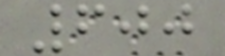600
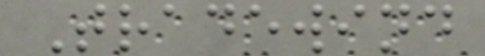Tradewind
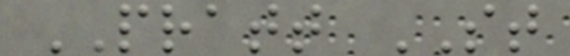PRATT ST
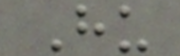Hu
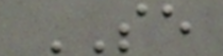SE
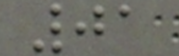01
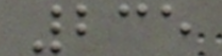235
